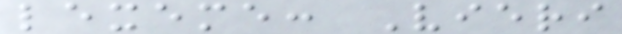lexeme: Vieri
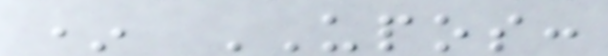* UPOS:
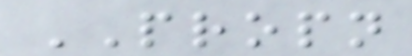PROPN
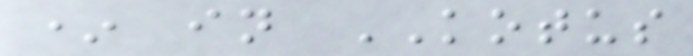* in KOTUS
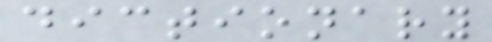dictionary
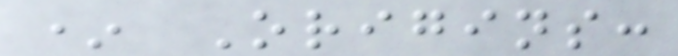* Origins:
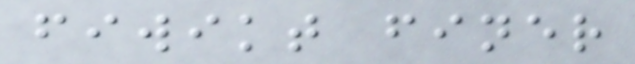fiwikt finer
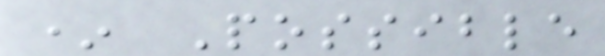* Possible
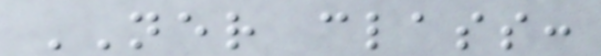NER class:
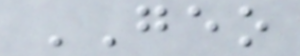GEO
